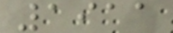1911
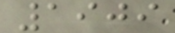1909
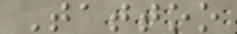Tattoo
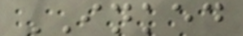INKED
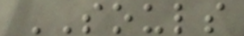SOULS
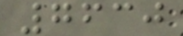7630
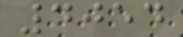4054
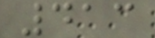413
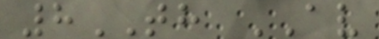8TH AV
